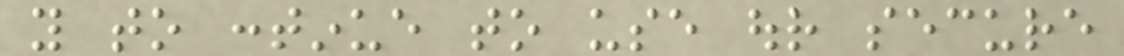you to continue to use our secure
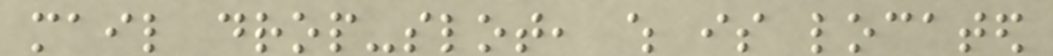mail drop-slot, which is located
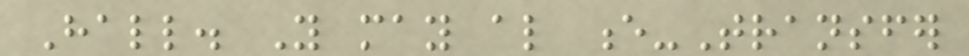Hall. You may also e-Transfer
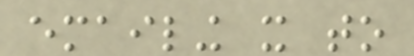emailing it to
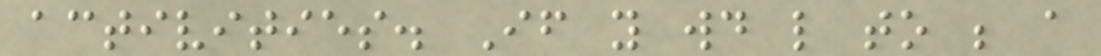activities. If you would like to be a
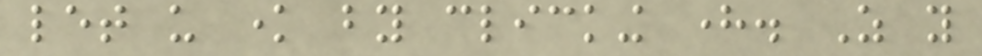let us know by clicking here. As you
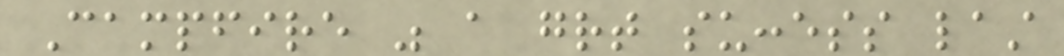Campfire was a great success last
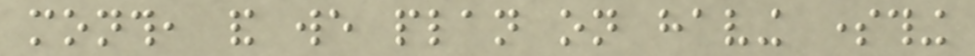month, and we plan on having something
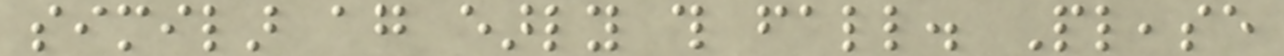similar again early this fall. Please
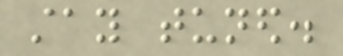stay tuned.
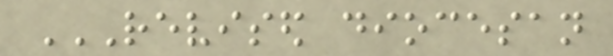REVISED DIOCESAN
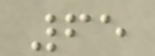65
